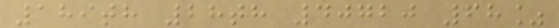189th 28th 40720 68%
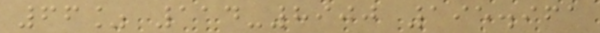66% 114-8900 195.961
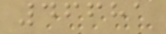46681
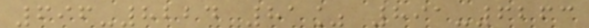696-8224 81% 891-6263
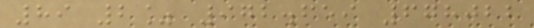89 2% 972.659 678022
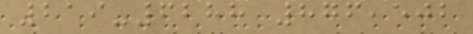219-6288 876,502
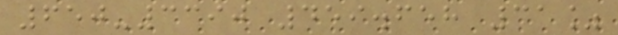650-3390 459.658 31%
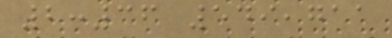2:36 549,711
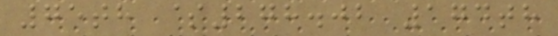75th $278.02 174th
